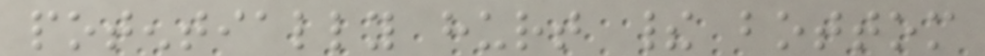potentially hurt their bottom
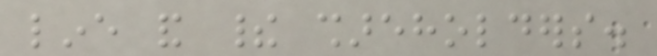line and their shareholders.
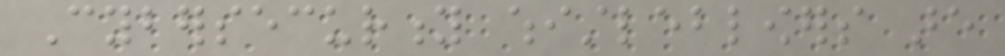Cybersecurity whistleblowers are
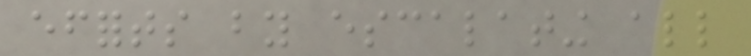efforts by escalating all
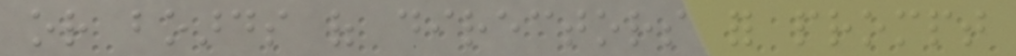or boards of directors for prompt
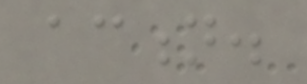action.
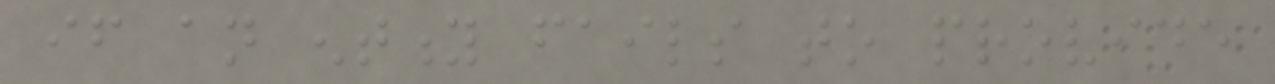if an entity fails to provide
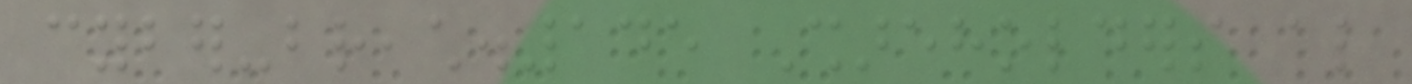cyber-breach.145 Shareholders also
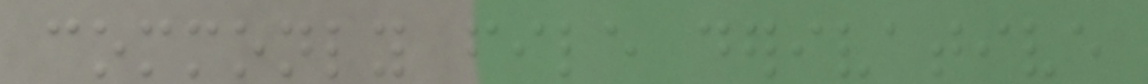commonly file derivative
